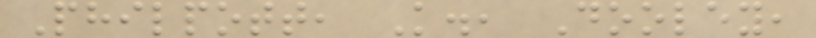Philpott, K., Dooley,
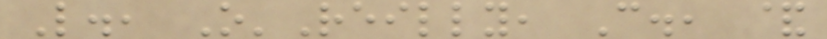L., O'Reilly, C., &
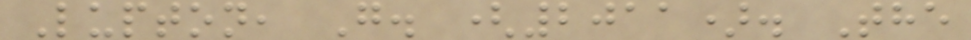Lupton, G. (2011). The
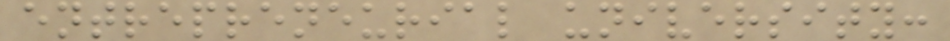entrepreneurial university:
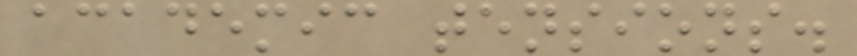academic tensions.
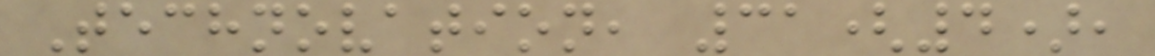Technovation, 31(4),
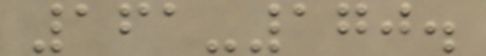161-170.
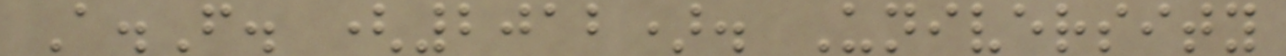A.F. (2012). University
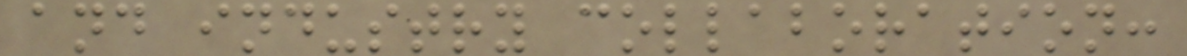and industry collaboration:
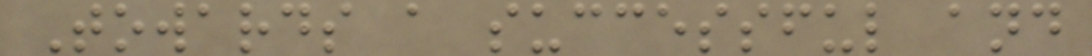Towards a successful and
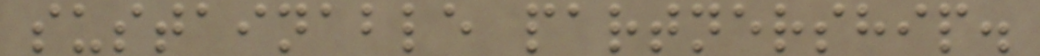sustainable partnership.
